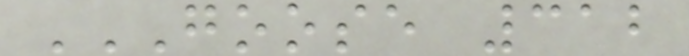GOOSE 312
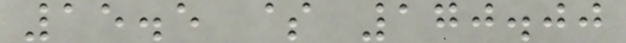15.5 $ 170.00
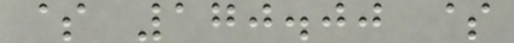$ 170.00 $
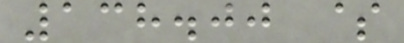138.00 $
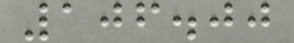106.00
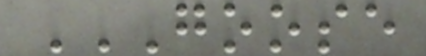GOOSE
